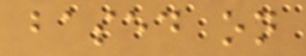based on
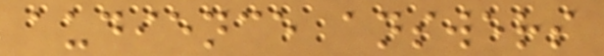audience answers
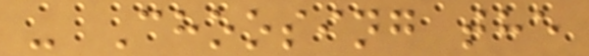- Choosing the
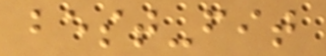best-fit
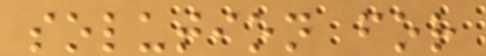solution for
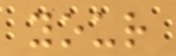your
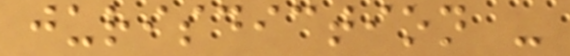jurisdiction -
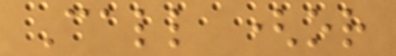Call (or
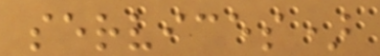services)
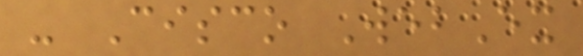- Cisco WebEx
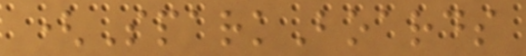(SparkBoards
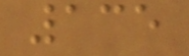135
